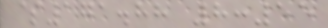$171.88 8:55
